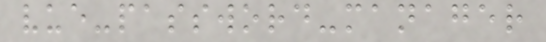vue-password-manager
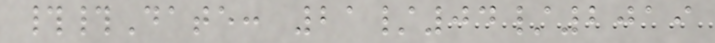##Date: 21/04/2019
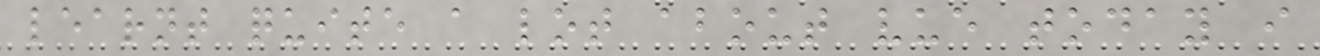learnt quite a lot about vue today i
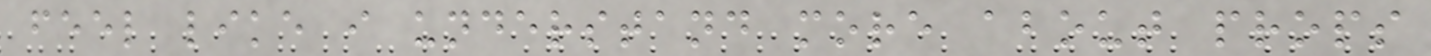feel like i understand more about props
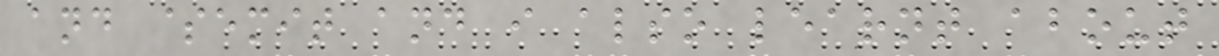and $emit and i also learnt about
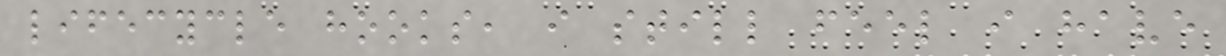lifecycle hooks, i still feel i have
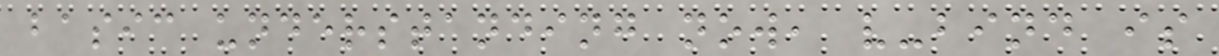basic understanding now, v-bind is
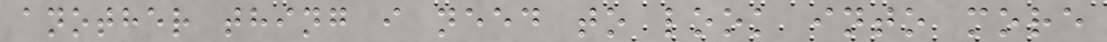another thing i need to look into more
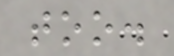too.
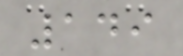149
